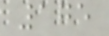175
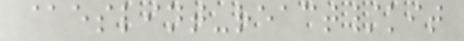@eslint-react/kit
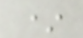*
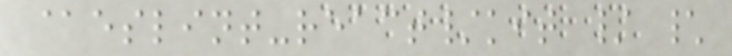@eslint-react/kit / \
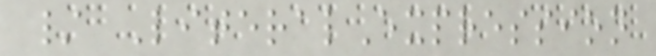/ LiteralExpression
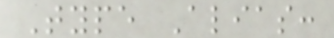Type Alias:
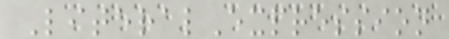LiteralExpression
